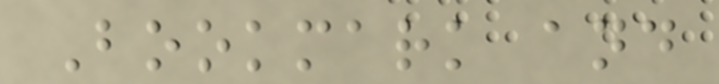Bookmark and
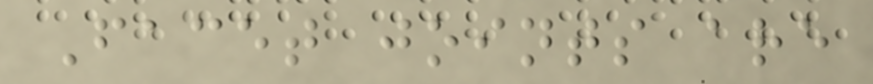Facet joints are
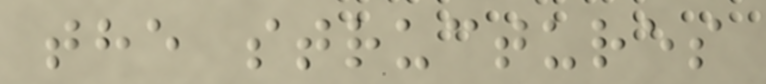the structures
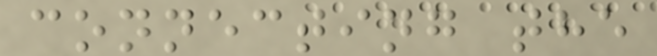connecting the
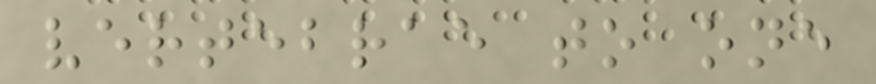vertebrae to one
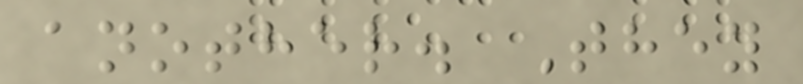another. They
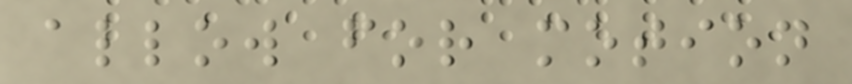allow for motion
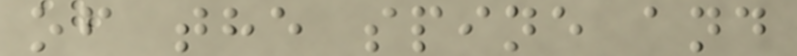of the spine and
